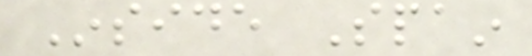Inside Spain
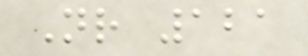Nr 121
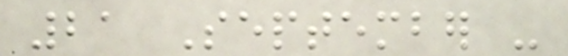21 September -
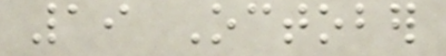19 October
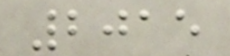2015
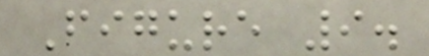Figure 9.
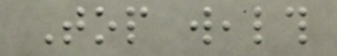Top wealth
